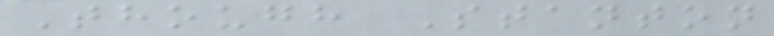Though Stanton
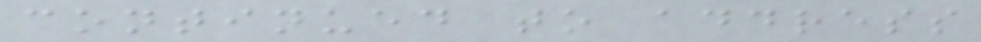continued to address
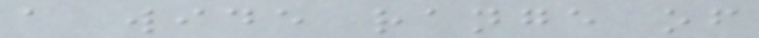a wide range of
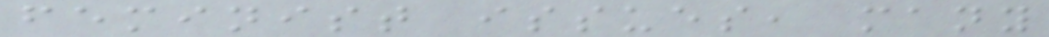feminist issues, many
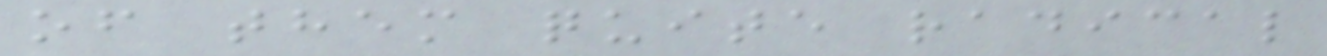of them quite radical
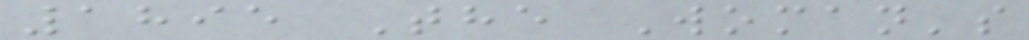1895 The Woman's
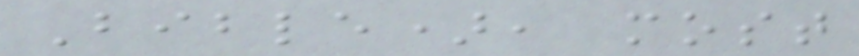Bible), most
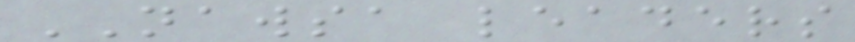NAWSA leaders
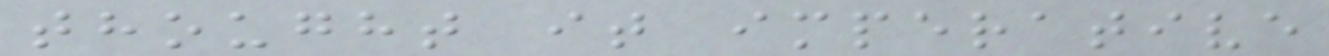thought it imperative
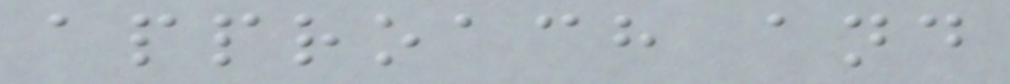approach and
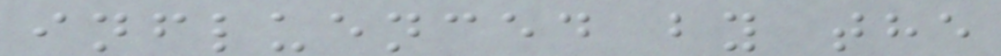influenced by the
